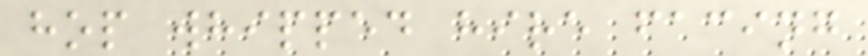hop whipped hire facing
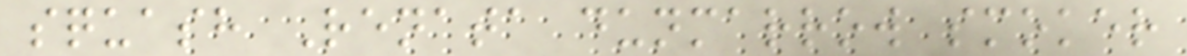squash Renata dunmarrow smoker
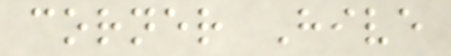corner Hive
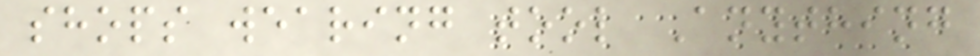shops wearing tool Anything
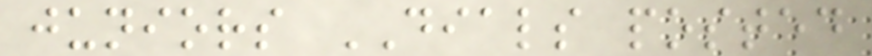juniors DIALS posted
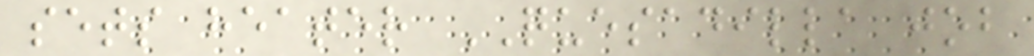sets heater QUESADILLA job
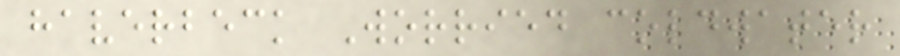haverbeck Worried coldwater
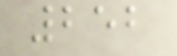252
